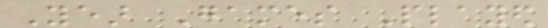Year Games Played
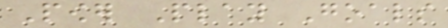Power Play Goals
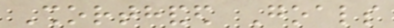Shorthanded Goals
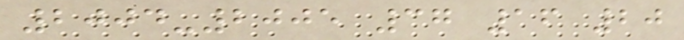2004-2005 37 16 20
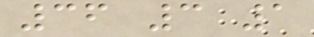36 3 1
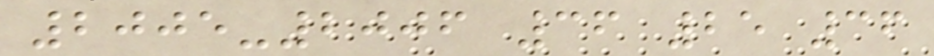2005-2006 36 25 36
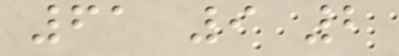61 9 2
